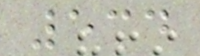534
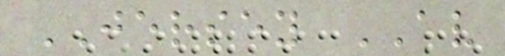JERSEY AV
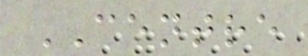CENTRE
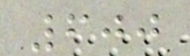600
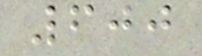600
